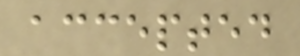accepted
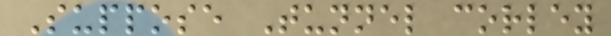Suppose Tunnel corley
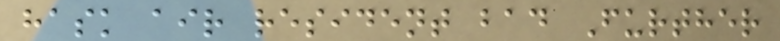hask air resident bad Further
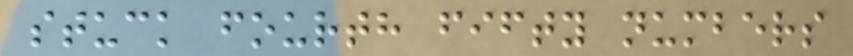stuck fourth fifty numbers
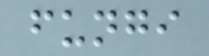fungi
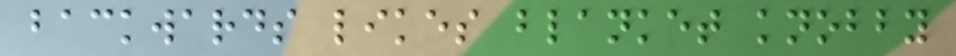backwards likes blanket knobby
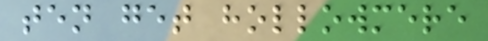ten get hollowmere
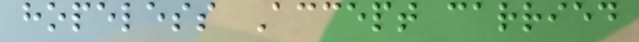hopeless Accept carried
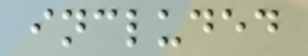included
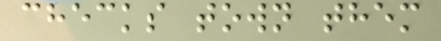checks town them
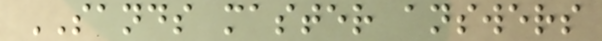SANDS master answers
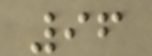96
